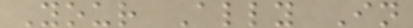Your Ally In
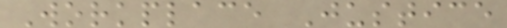Workplace Justice
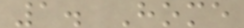1. Home
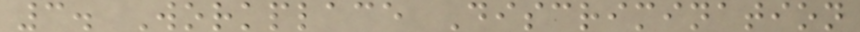3. Workplace Discrimination
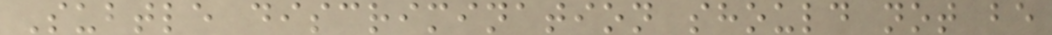Subtle discrimination should not be
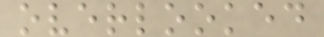overlooked
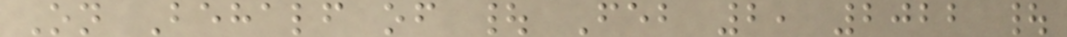On Behalf of | Feb 2, 2022 |
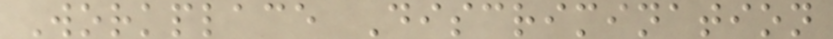Workplace Discrimination
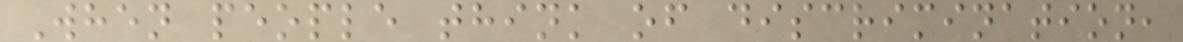When people think of discrimination,
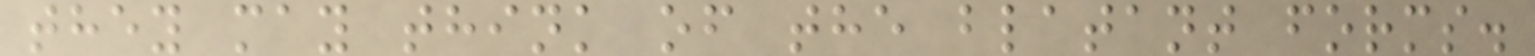they may think of the blatant forms.
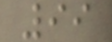99
